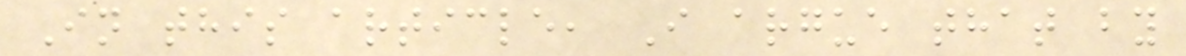In this article, I argue that by
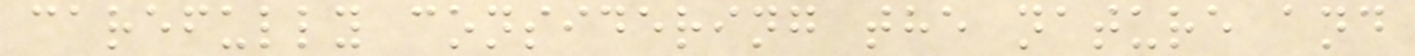carefully considering the nature and
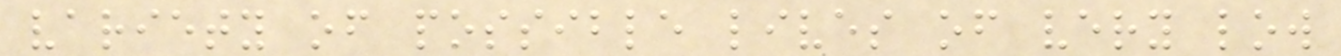variety of possible lives of very low
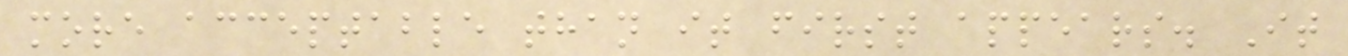more acceptable than it first appears. It
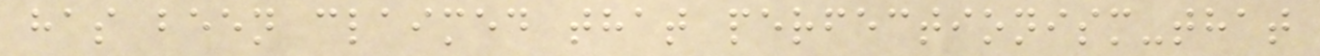has been claimed that perfectionism-that
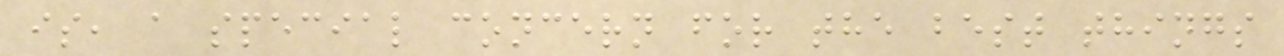is, a special concern for the best things
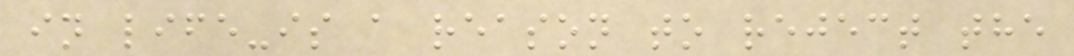in life-is a reason to reject the
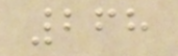268
